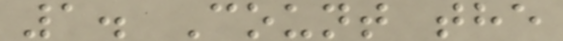1. Count the
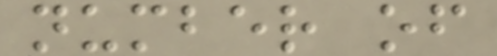number of
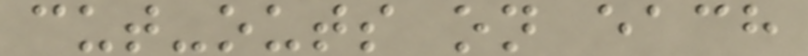cut-outs on each
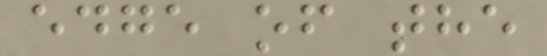edge of the
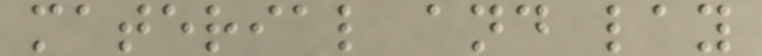material and lay
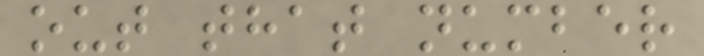out that number
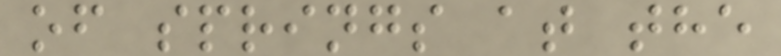of springs at the
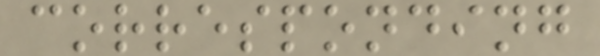corresponding
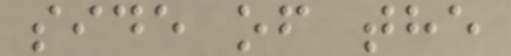side of the
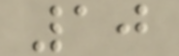10
